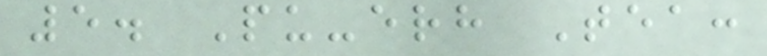5. Pu-erh Tea:
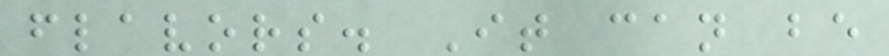flavors. It can be
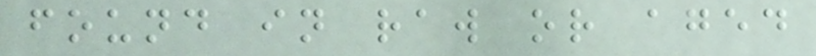found in raw or aged
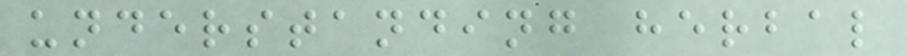understanding herbal
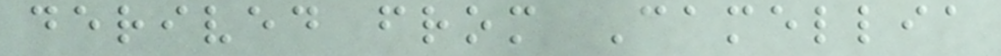derived from Camellia
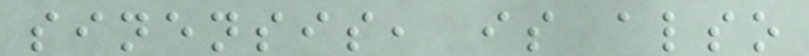sinensis, is also
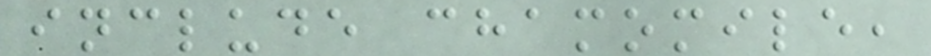include chamomile,
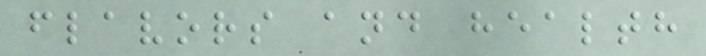flavors and health
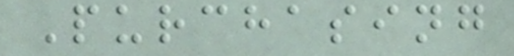Purchasing
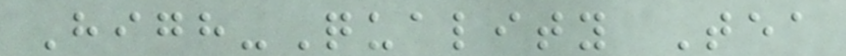High-Quality Tea
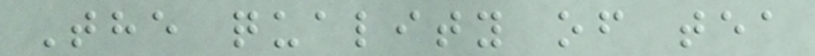The quality of tea
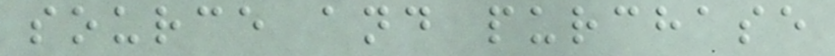source and purchase
